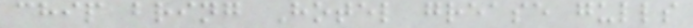chip bring Hotel grease gulls
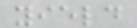yield
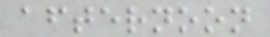afternoon
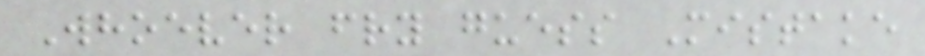Whoever fry guess Mistake
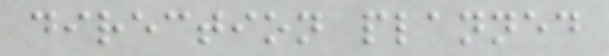direction planned
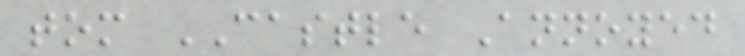tom CASTLE Annoyed
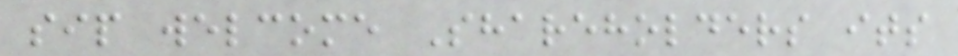sip welcome Shareholders its
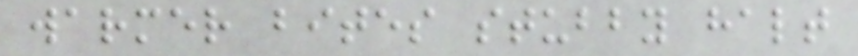warmer bites stubby halt
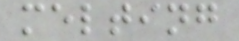melting
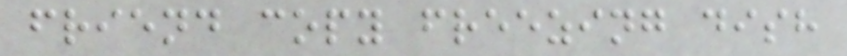friend copy freezing dish
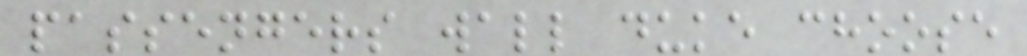passengers wall duke choose
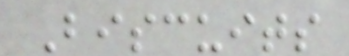Biscuits
